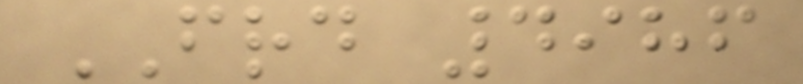FRD 4986
